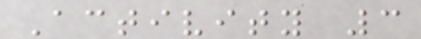Activity 3
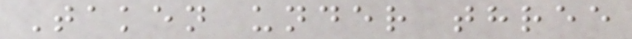Taken under three
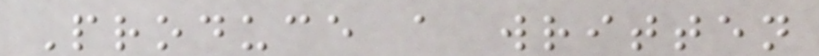Produce a written
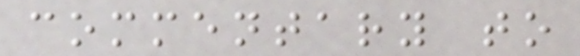commentary to
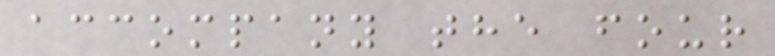accompany the four
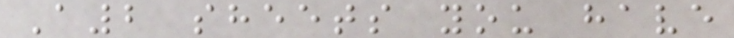A2 sheets you have
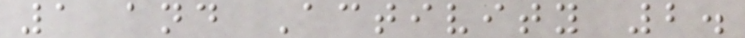1 and Activity 2.
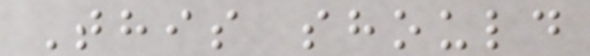This should
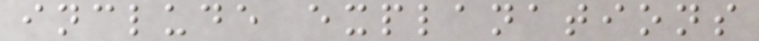include explanations
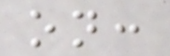on:
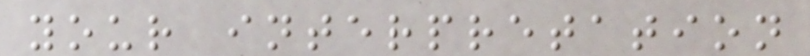your interpretation
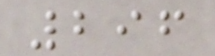296
